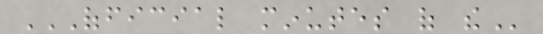OFFICIAL MINUTES OF THE
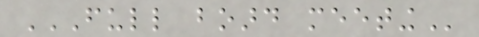FULL BOARD MEETING
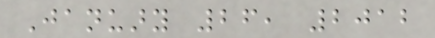January 26, 2012
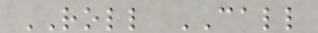ROLL CALL
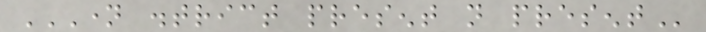NAME DISTRICT PRESENT NOT PRESENT
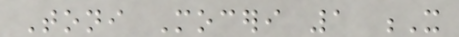Toni Moceri 1 X
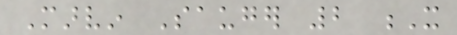Marvin Sauger 2 X
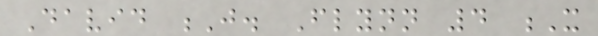David J. Flynn 4 X
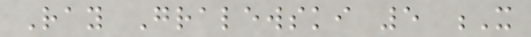Ray Gralewski 5 X
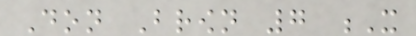Don Brown 7 X
